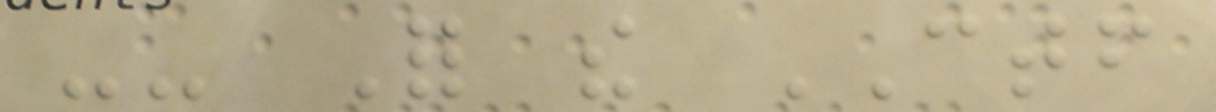-- For the CTF
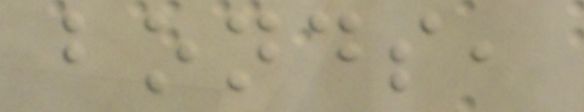bonds,
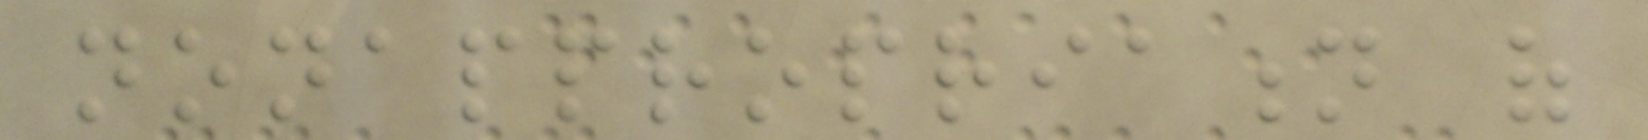nonappropriation of
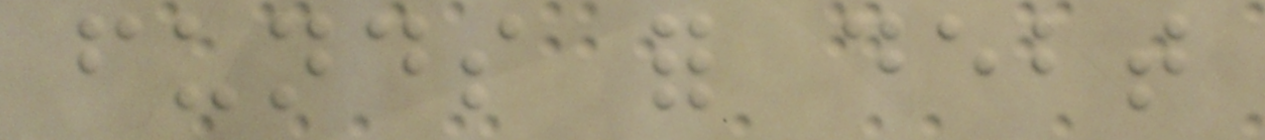funds for debt
